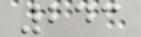243
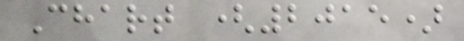Chart (2015)
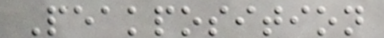Peakposition
